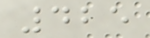425
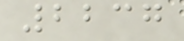2237
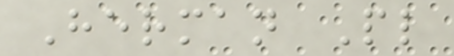Herman Pl
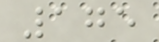175
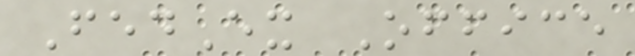FedEx Office
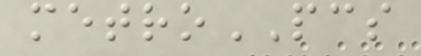metroPCS
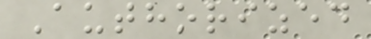Authorized
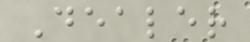Dealer
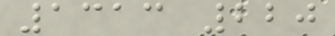1313 220
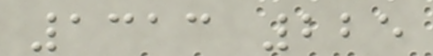1313 225
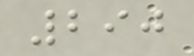290
